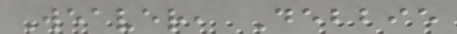Weaver, Debbie
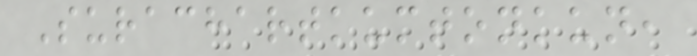Surachartkumtonkun,
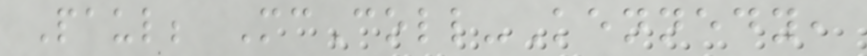Paul; McColl-Kennedy,
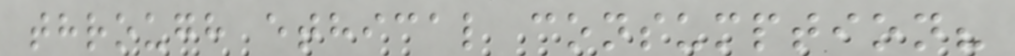through ethical consumption?
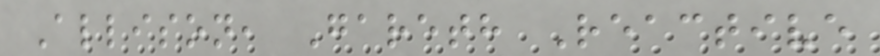Allison, Gareth Reactive
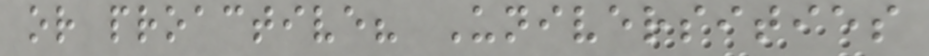or proactive? Universities
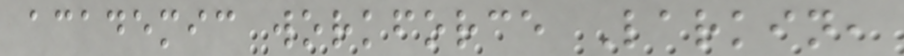academic workforce Larkin,
